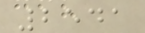2541
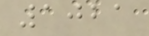1021
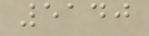5140
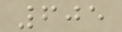605
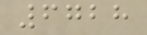6728
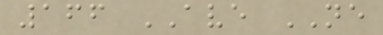166 AVE NE
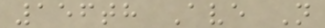156th Ave N
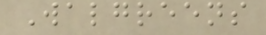Walgreens
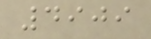4909
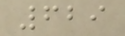629
